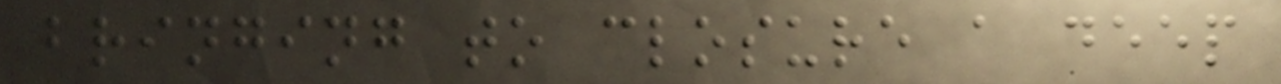bringing to closure a deep
